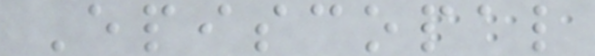Episcopal
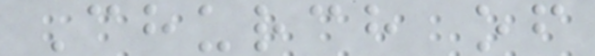Church of
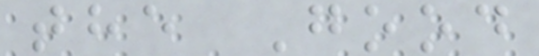the Good
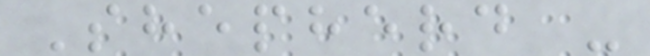Shepherd -
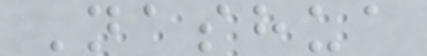Nashua
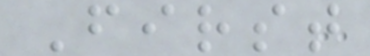First
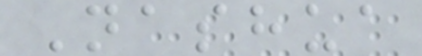Nashua
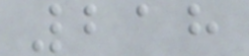218
